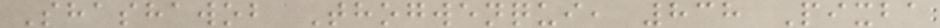Shashawob Thogwenqui, 838 Pixba
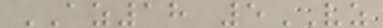AZ18 5VZ
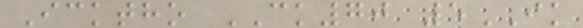Icktho CK70 5IK
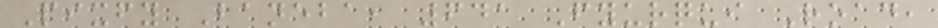Pixfy Baneba, 641 Fyurqui Road,
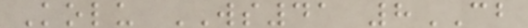Kolu WS41 8CB
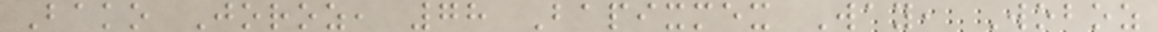Bako Joroz, 78 Bapixmex Way, Woboz
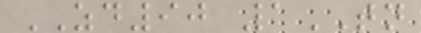ZD90 1TN
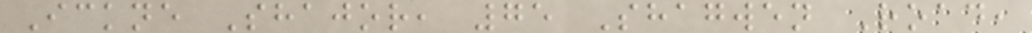Ickne Shajor, 75 Shagwen Road,
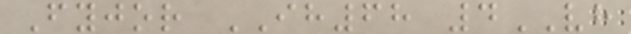Fyjor IH68 4VH
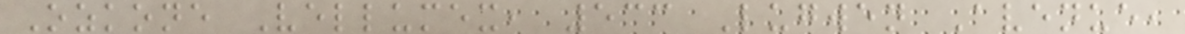Ozkone Vellumex, 533 Lugwen Avenue,
